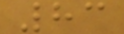83
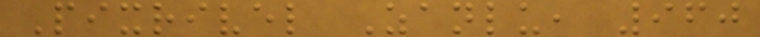Pixrivel Zanlu, 960
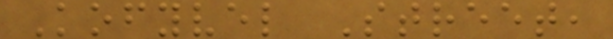Kofyvel Street,
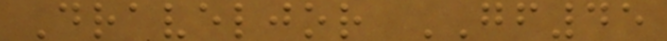Draveljor GF45
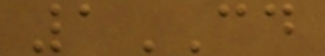1CD
